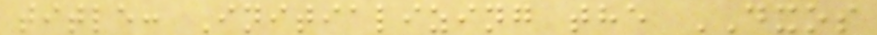title: Initializing the DXOS
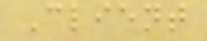Client
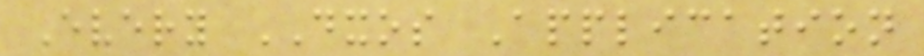Every DXOS Application
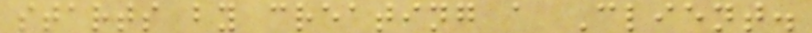starts by creating a Client.
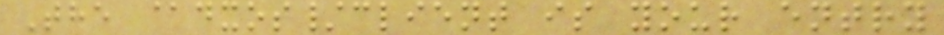The @dxos/client is your entry
